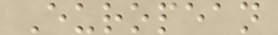European
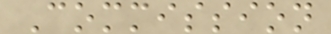Commission
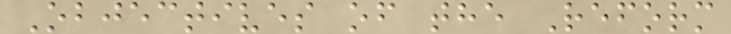Objectives of the Reform
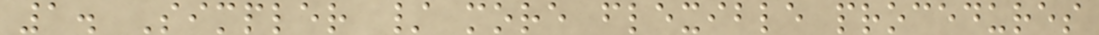1. Simpler / more flexible procedures
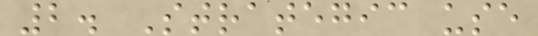2. Strategic use
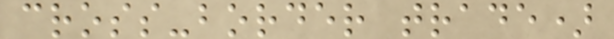cross-border trade)
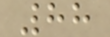88
